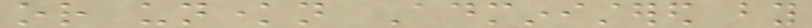or unknown Administered by
